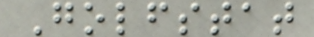Golfstat
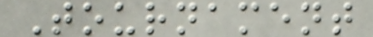Tournament
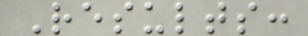Results:
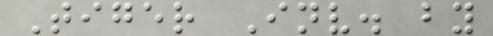Tiger Inv. by
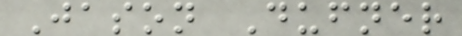Jason Dufner
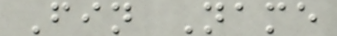Fin Name
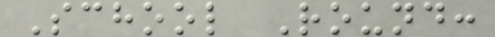School Round:
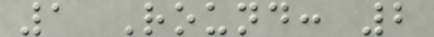1 Round: 2
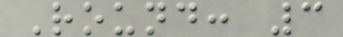Round: 3
